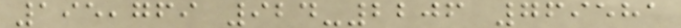195,769 924-2206 769581
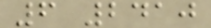6 2410
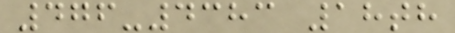476-4383 18th
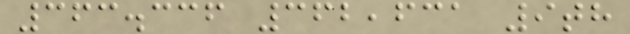363.336 362,631 9th
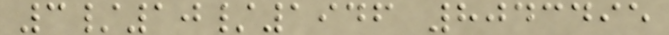3/10/1946 8043495
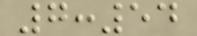7:54
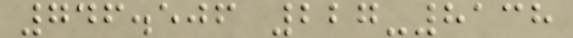746.506 227-8138
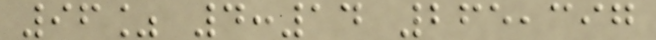96% 4:14 265,397
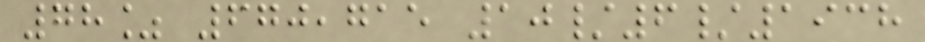78% 670,715 10/6/1938
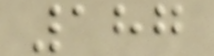187
